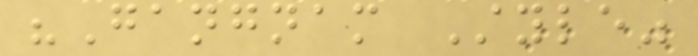"Gangnam Style"
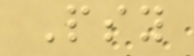Psy
